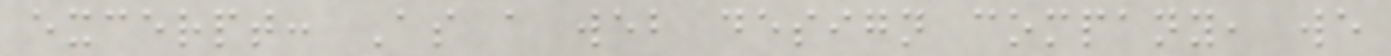excerpt: As a web design company, we
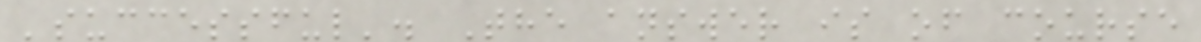'successful'. The answer is of course
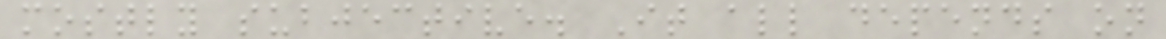mostly subjective. It all depends on
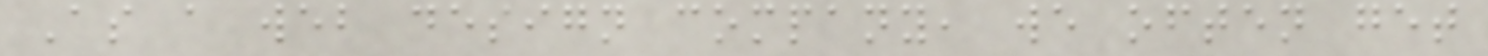As a web design company, we often get
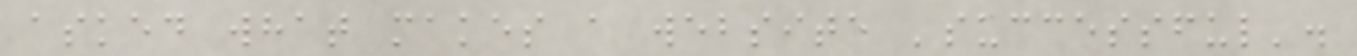asked what makes a website 'successful'.
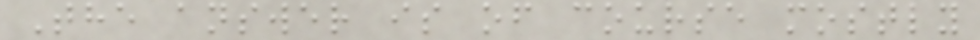The answer is of course mostly
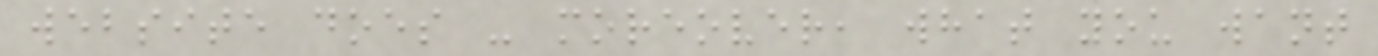website does - moreover, what you want
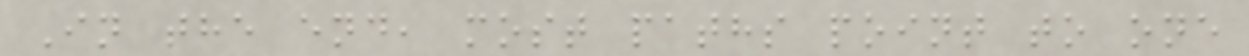In the end, most paths point to one
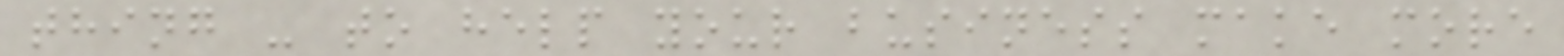thing - to help your business make more
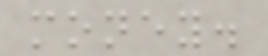money.
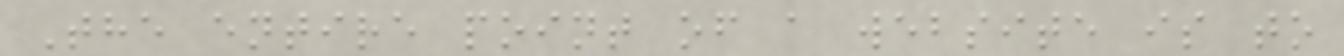The entire point of a website is to
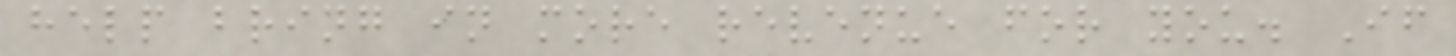help bring in more revenue for you. If
